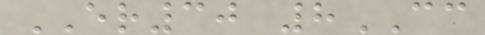ER30 8CC
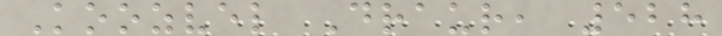Koozvel Draur, 528
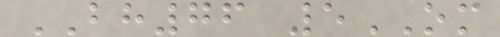BH76 5OM
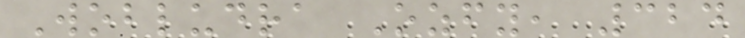Wobludra Ozfy, 324
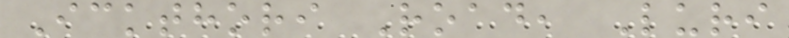Ickthori Road, Luri
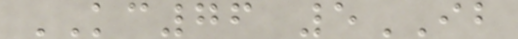KC76 5IB
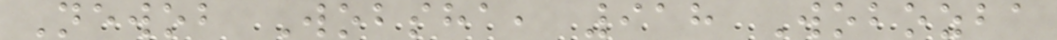Newob Wobsha, 918 Wobozba
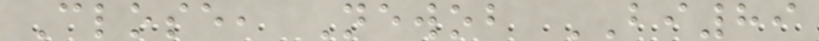Close, Newob BI89
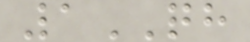1QH
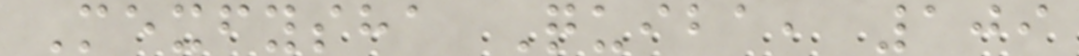Mexfysha Quiba, 109
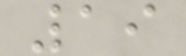19
